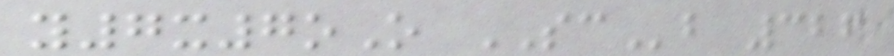y7x7oO SCb 326
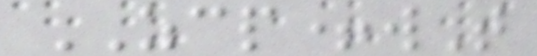ZCP+wT
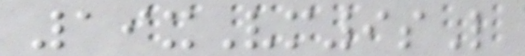19xVm9sL
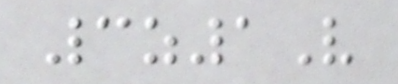3z1V
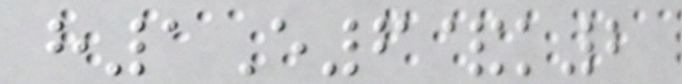h1E6&k2
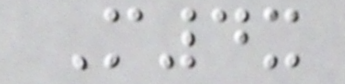M4x
